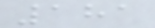181
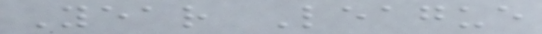Year League
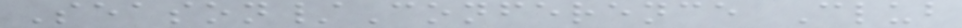Season/Conference Club
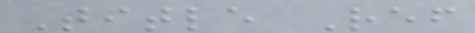Title Ref
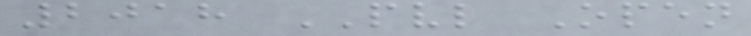2018 PVL Open
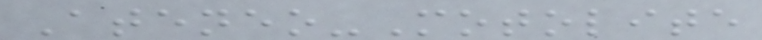Ateneo-Motolite
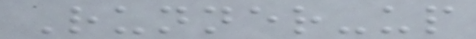Runner-up
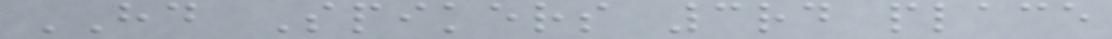HD Spikers 3rd place
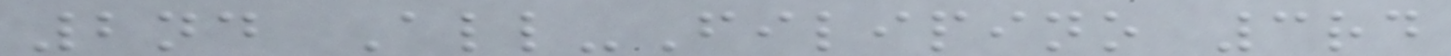2nd All-Filipino 3rd
